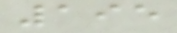195
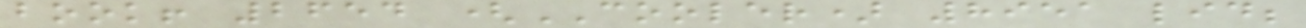book! 2654 (COOLER) 8951 lid;
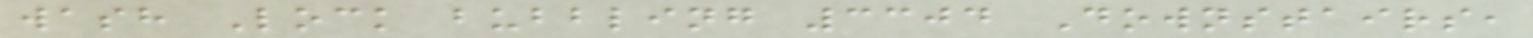wash Lock bubbling 3304 Downstairs,
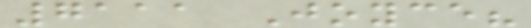7111 Joyce?
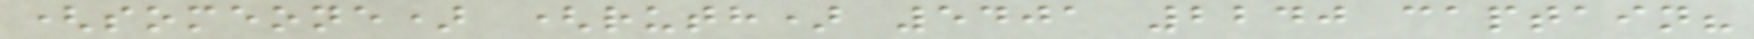(someone) (ruth) 5401 2240 captain?
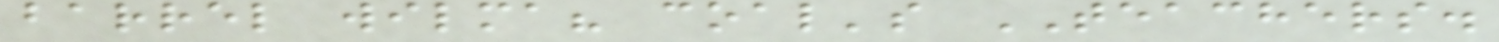barrel wilma? coal's TEACHERS.
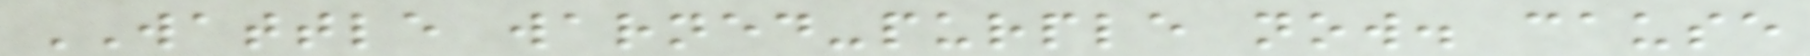WATTLE warned-purple now. cause
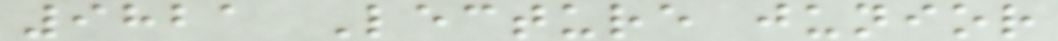9821 Lecture junior
